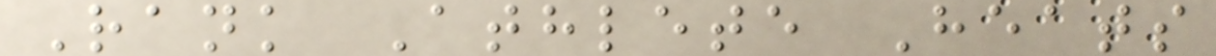Rank Athlete Heats
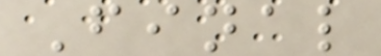Final
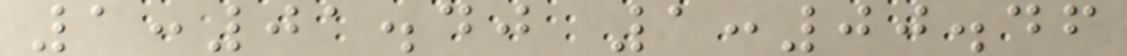1:01.40 1:00.46
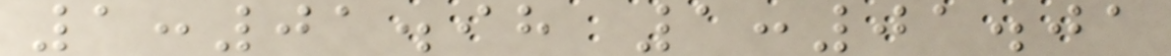1:01.98 1:01.01
